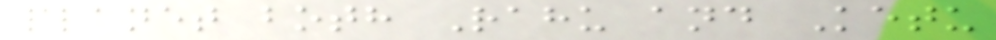planet both Rahu and Ketu
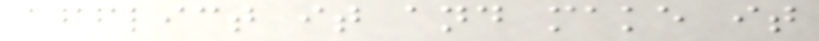afflict it and make it
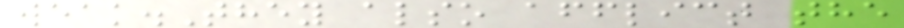weak.They also afflict the
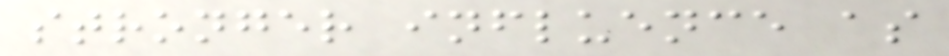stronger influence as
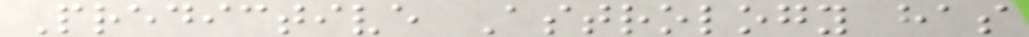Predictive Astrology has
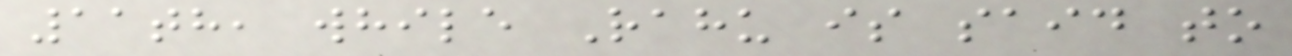11th, while Rahu is said to
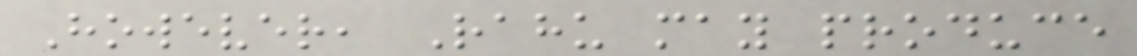However, Rahu may produce
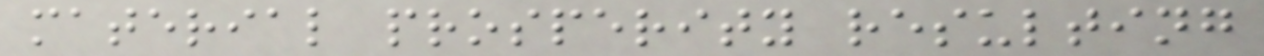material prosperity resulting
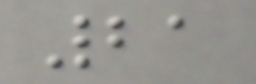21
